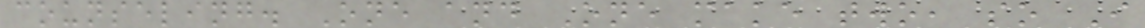counseling. One and One make two, so I
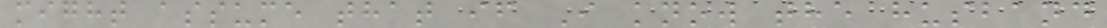might assume that if I know the husband
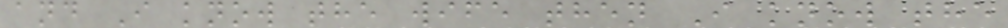and I know the wife then I know the
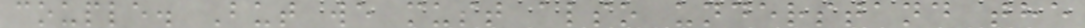couple. But we must also understand the
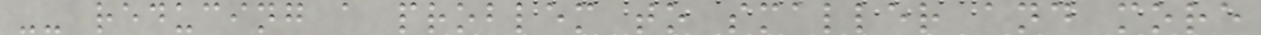-- reducing a problem to smaller and more
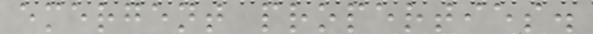emergent properties.
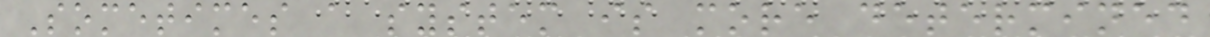Sometimes a system is more determined
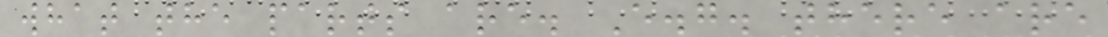what the parts are. E.g. there are
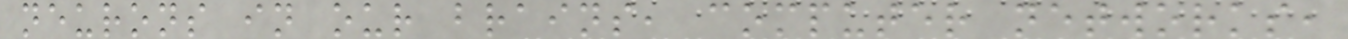neurons in our brains, computer networks,
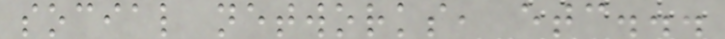social networks, etc...
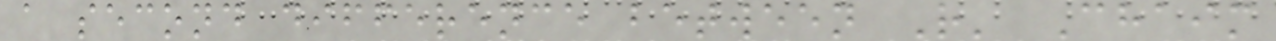a second difference between R' Chaim
